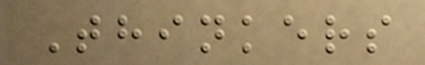Thinkers
